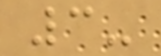3-
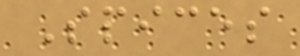Spices
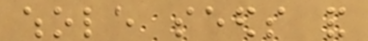whole seeds and
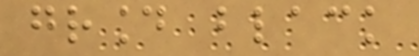ground black
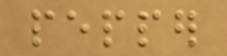pepper
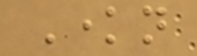Known
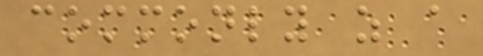commonly as a
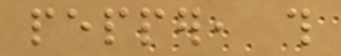pepper, this
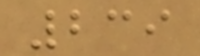239
